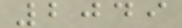2049
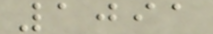1091
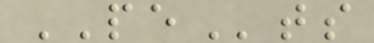PEts
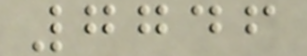7746
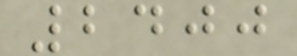2400
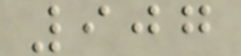907
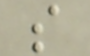s
